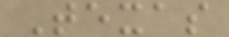Texas
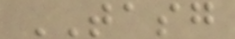TASG
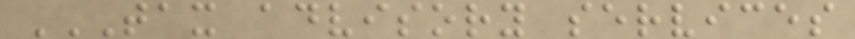TAX ADVISORY SERVICES
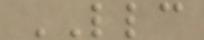LLC
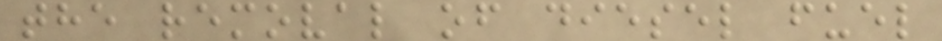the removal of diesel fuel
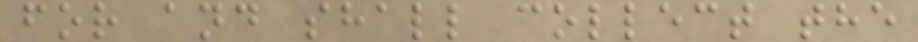for and shall collect the
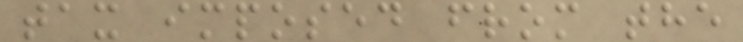tax imposed from the
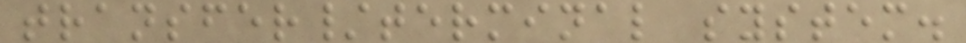transfer/terminal system.
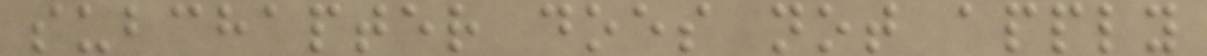subchapter does not apply
